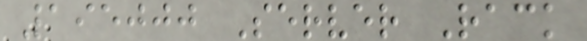195000 Server Rack
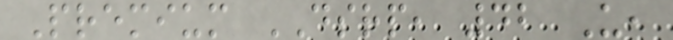Premium DSRP, 42 U,
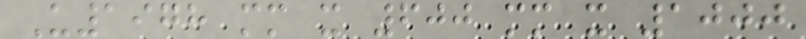U1978 mm x 600 mm x 1000
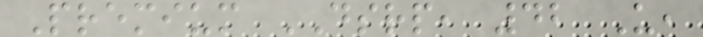Premium DSRP, 42 U,
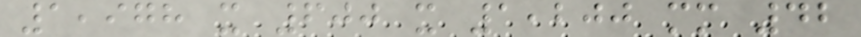1,978 x 600 x 1,200 mm 42
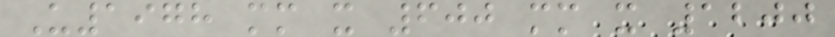U1978 mm x 600 mm x 1200
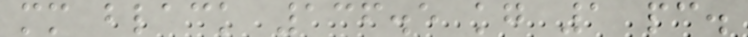mm black 136.5 kg 1 pc.
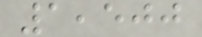1,500
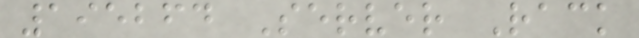195264 Server Rack
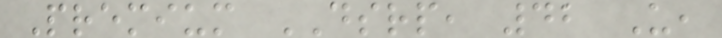Premium DSRP, 42 U,
